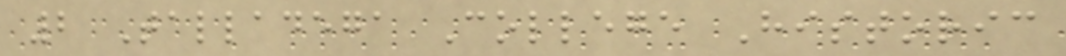2 Talladega College Historic
